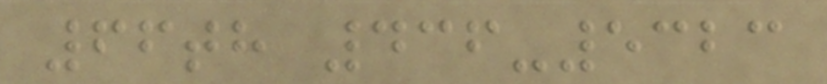66th 436-5323
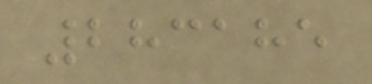283185
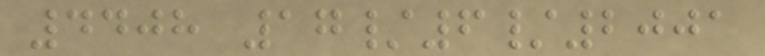4408 17/6/2001
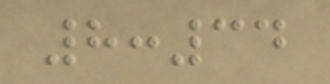8:34
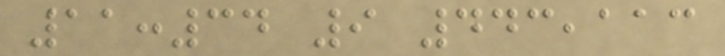11:34 9 443,113
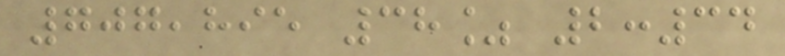707,895 38% 2:34
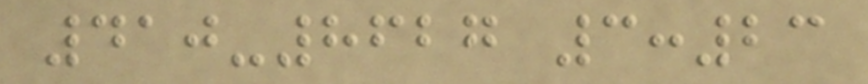410-8627 3:23
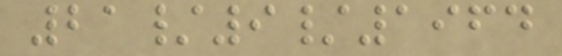21/9/1964
